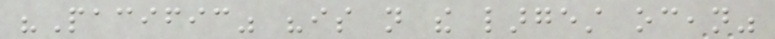"Pacific" "is not the largest ocean"
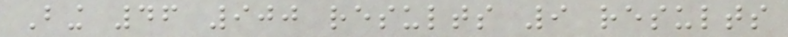Bing 46 900 results 9 results
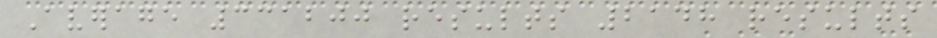Average 331200 results 2148 results
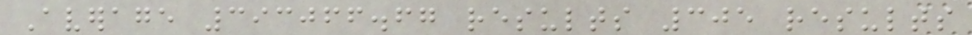Average 393066.67 results 305 results
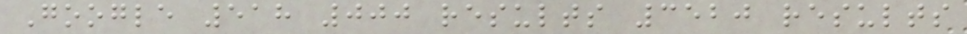Google 518 000 results 3520 results
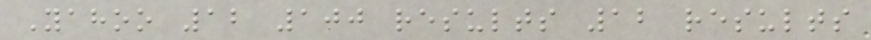Yahoo 12 100 results 12 results
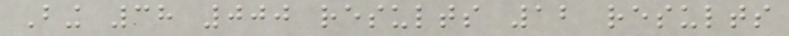Bing 38 000 results 12 results
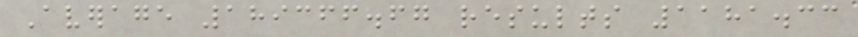Average 189366.67 results 1181.33
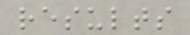results
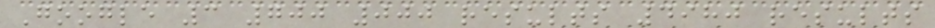Google 3 700 000 results 4980 results
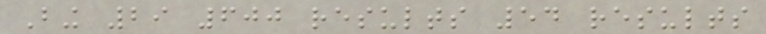Bing 29 600 results 54 results
